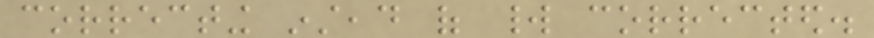correcting instead of world corrected.
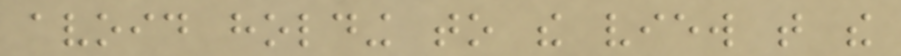avoid holding to the view that the
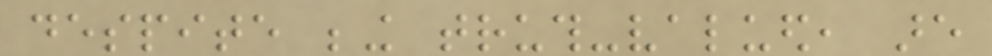despite being truth-valued, are
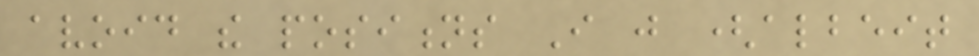avoid the positions I just (albeit
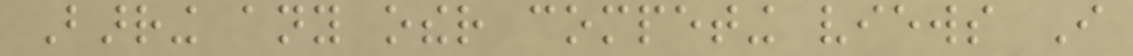Barring any other competing views I
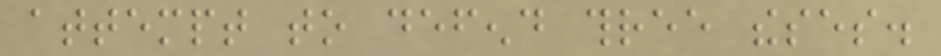attempt to defend three theses.
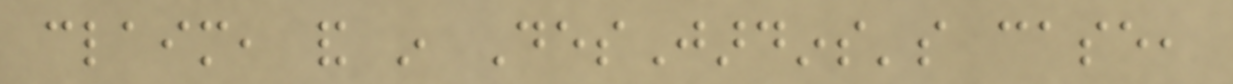claim, and in DesJardins's case,
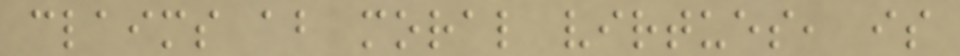claims about moral virtues, is
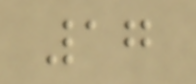17
